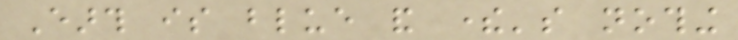Earth is blue and there's nothing
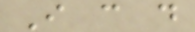I can do
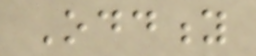Oddity
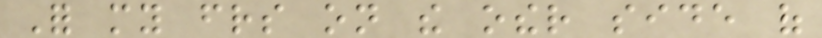For my friends on the other side of
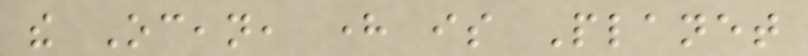the Ocean, here is Planet
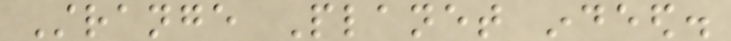Strange Planet indeed.
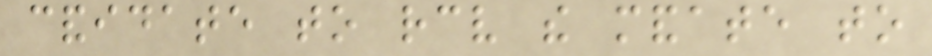candidate to receive the mandate to
